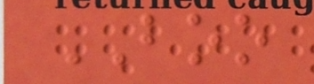BOO
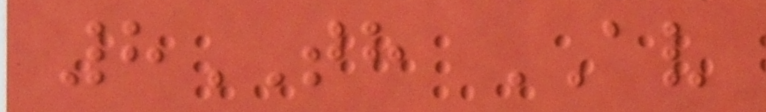8TH AV
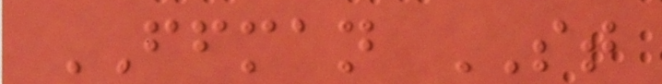FFMAN ST
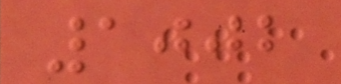1002
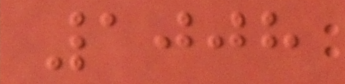1008
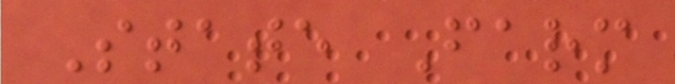State Farm
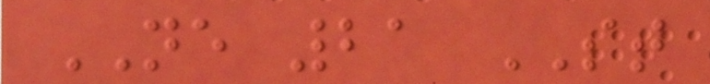NE 21 ST
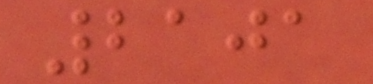2101
